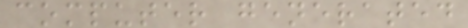computer generated
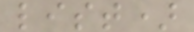list)
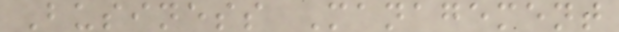Business Management
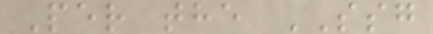Per the SSG
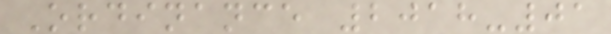Ordinance 2018-01
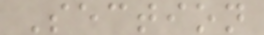Section
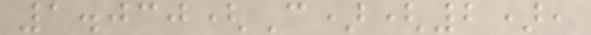1.030(C)(2),
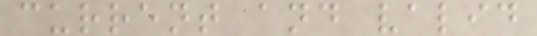current and valid
